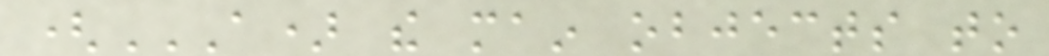(A) THE MAIN OBJECTS TO
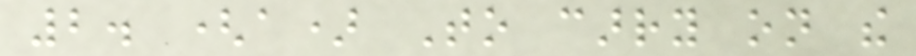2. (a) To carry on the
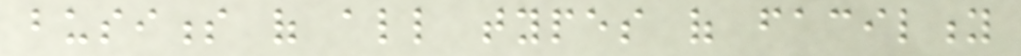business of all types of facility
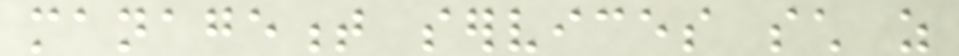management services such as
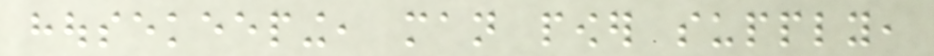housekeeping, man power supply,
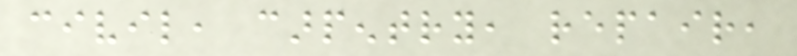civil, carpentry, repair,
